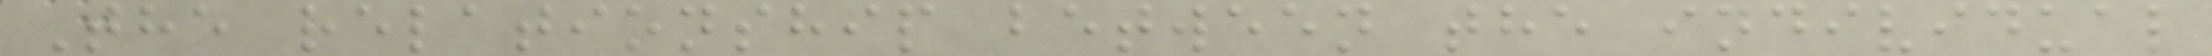The relationship between the individual
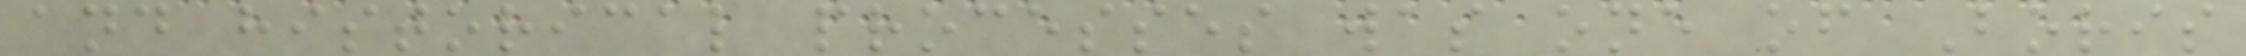and historical processes was one of Boris
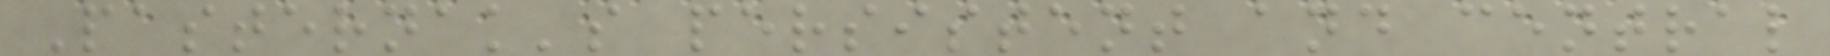Pasternak's persistent and central
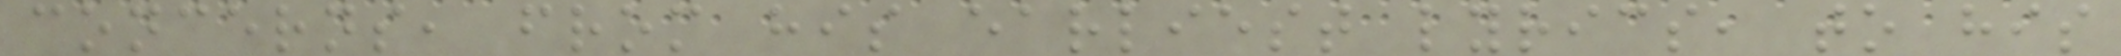concerns, from his earliest lyrics, to his
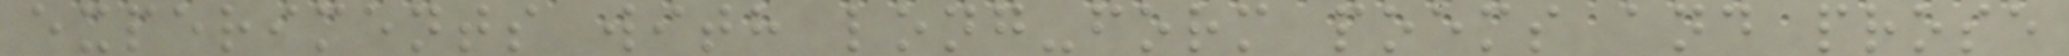experiments with long-form poems and prose
